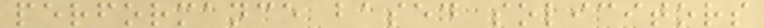performance based solicitors
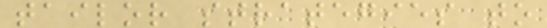tailor strategies to
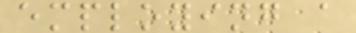employing a
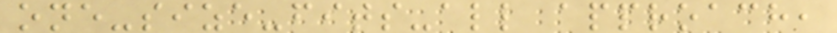one-size-fits-all approach,
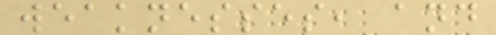weaknesses, and
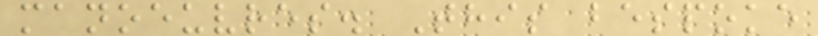manoeuvres. This bespoke
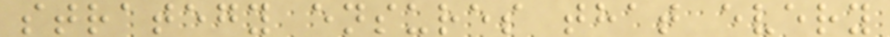strategy ensures that every
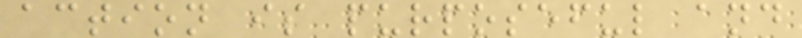action is purposeful and
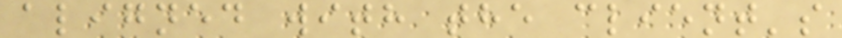aligned with the client's
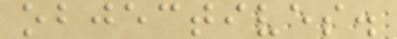objectives.
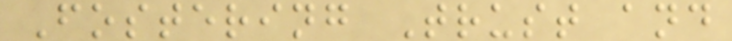Fostering Trust and
